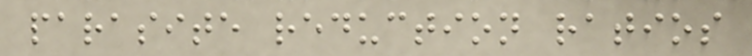parasite reduction ratios
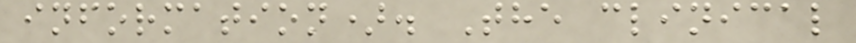information). The clinical
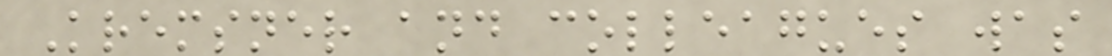Kremsner and colleagues was
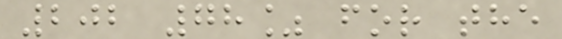202 78% for the
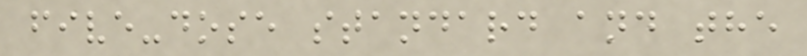five-dose standard and the
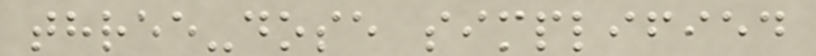three-dose simplified
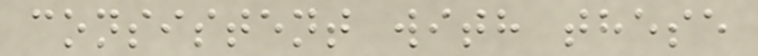consistent with these
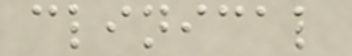clinical
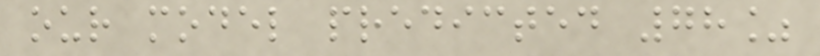our model predicted 78%
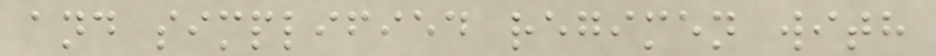and simplified regimen with
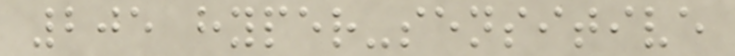205 hyper-sensitive
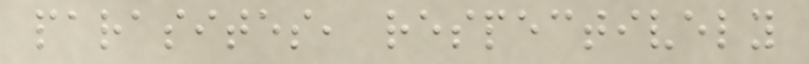parasites, respectively
